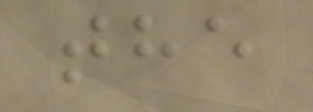the
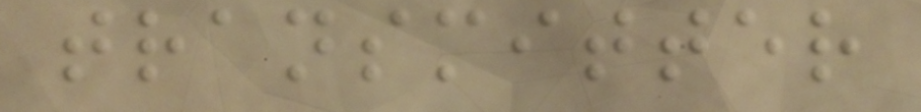transmitter
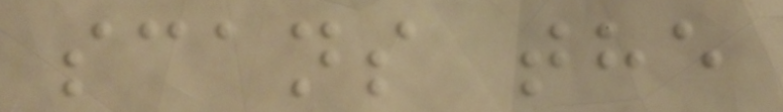scans the
